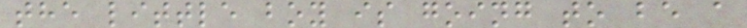the little boy is going to be a
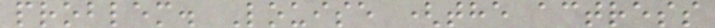problem. Louise (the actress
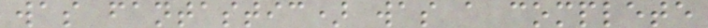was fantastic) was a complete
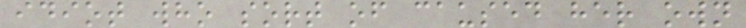idiot who sort of caused her own
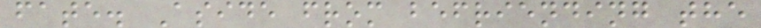fate. Aside from befriending the
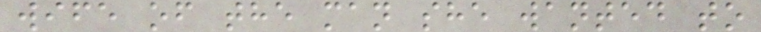wife of the man she wanted to
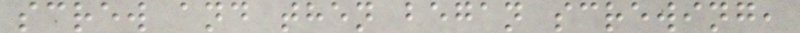screw and then began screwing,
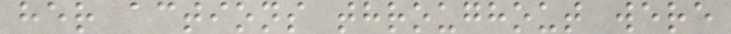her actions throughout were
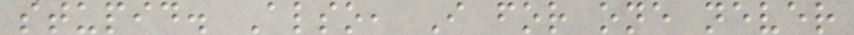stupid. Also, I for one never
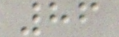86
